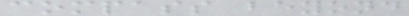compass beyond
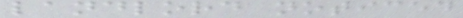landlord noticed
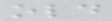old
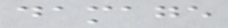damage
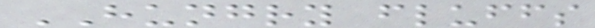HUNGRY fluffs
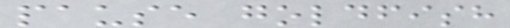pause goldfish
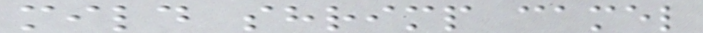mild shrimp camel
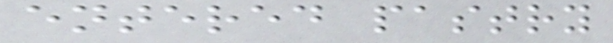entered pastry
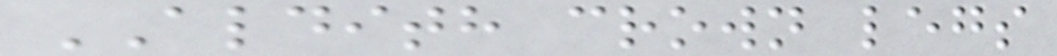ALDITH crown legs
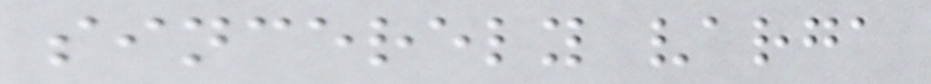sincerely varga
